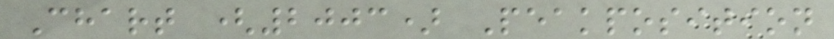Chart (2003) Peakposition
